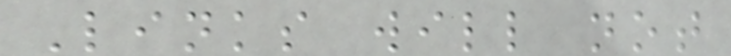Links will not
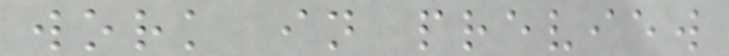work in preview
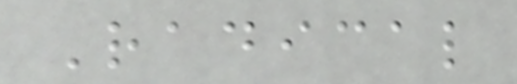Radical
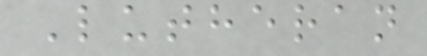Lutheran
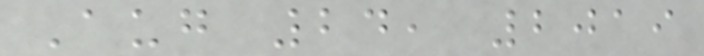Aug 24, 2019
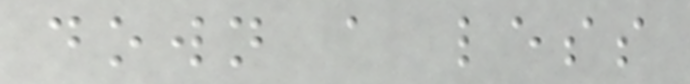down a less
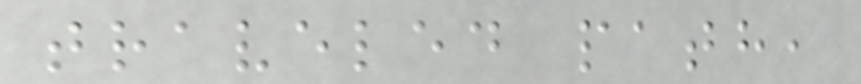traveled path,
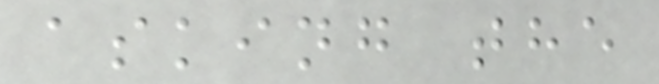asking the
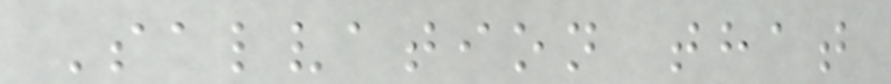Salvation that
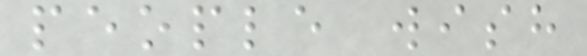people wish
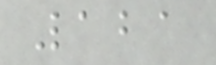121
